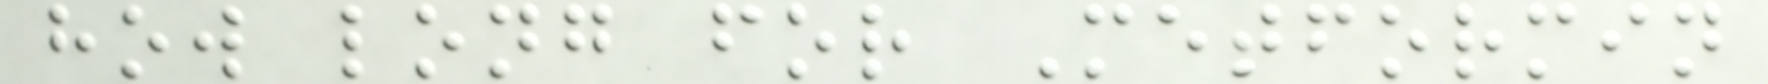how long for Metformin
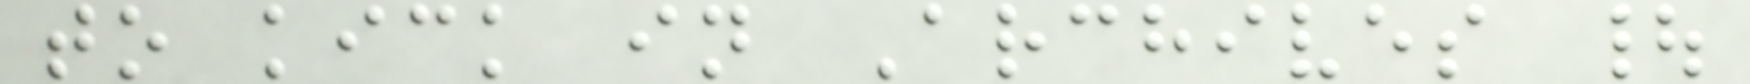to kick in Archives |
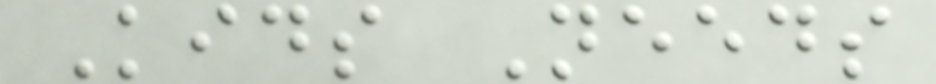Kids Needs
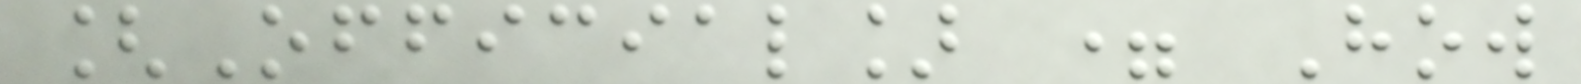[Official] = How
